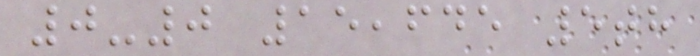0-0 15,645 5th
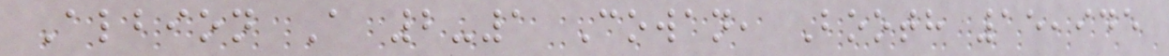Albion A 2-1 Cowan, Booth 15,945
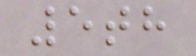5th
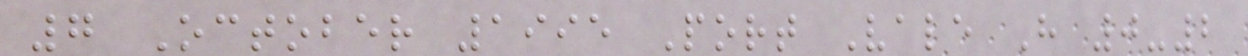7 October 1995 Port Vale H 0-2
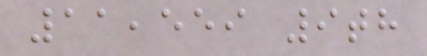11,559 9th
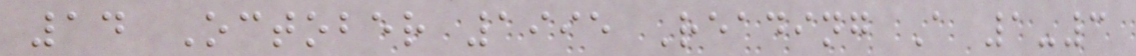14 October 1995 Reading A 1-3
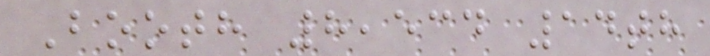Booth 8,534 14th
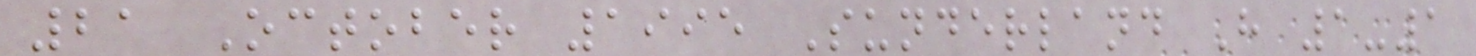21 October 1995 Sunderland H 1-1
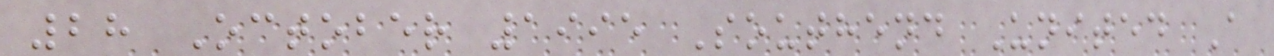28 October 1995 Southend United A
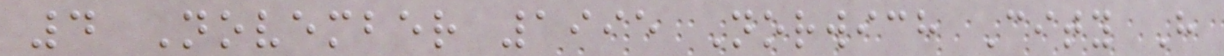4 November 1995 Norwich City H
